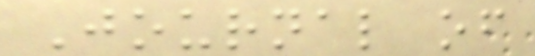Journal of
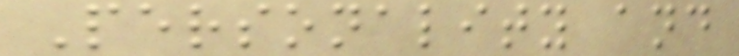Personality and
